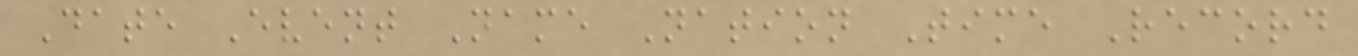Date Event Name Nation Time Record
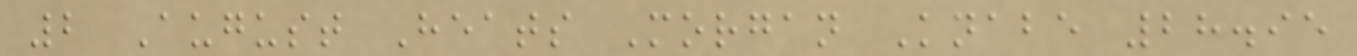2 August Heats Morgan Knabe 28.95
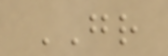GR
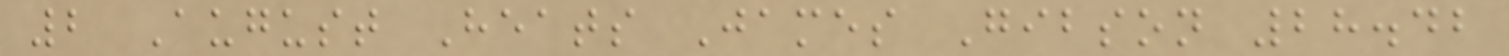2 August Heats James Gibson 28.42
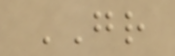GR
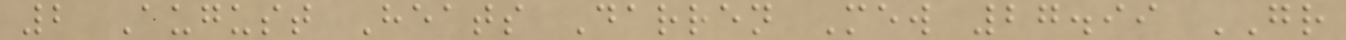2 August Heats Darren Mew 27.99 GR
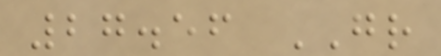27.56 GR
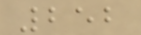252
